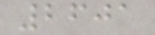2601
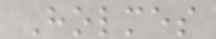Holmes
